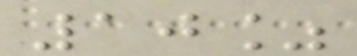10%
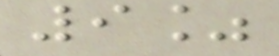9%
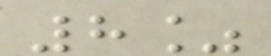8%
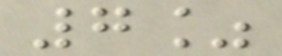7%
